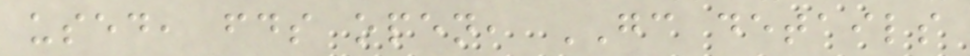used, fds open, GC details
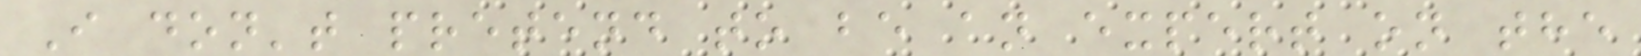I don't pretend to be an expert on the
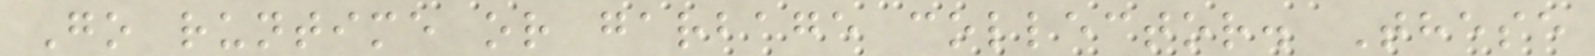Go runtime or garbage collector. These
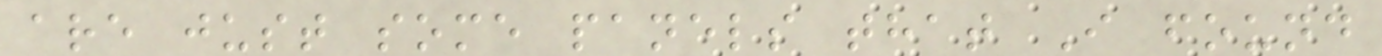are just some panels that I found
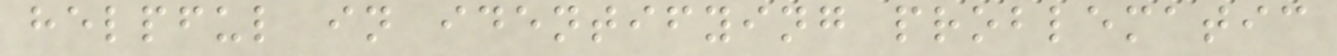helpful in identifying problematic
